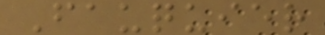Fauquier
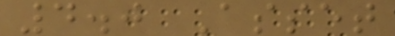4.0 Asset
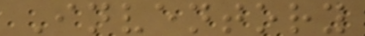Inventory
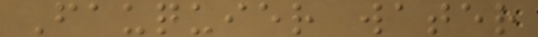Fauquier water
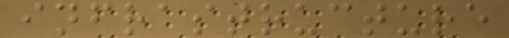infrastructure
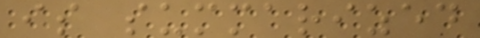is summarized
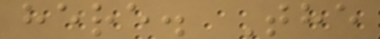here. The
